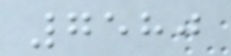7580
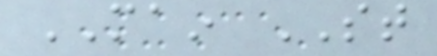MAIN ST
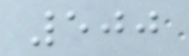500
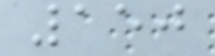150
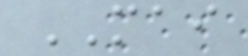MAI
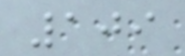109
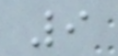9
